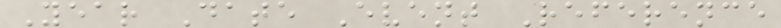Year Date Event Reference
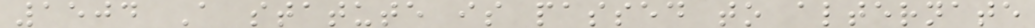1504 A statute is passed to alternate
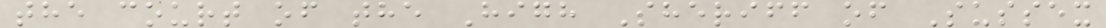the court of the High Sheriff of Sussex
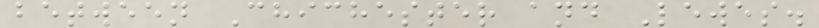between Chichester and Lewes.
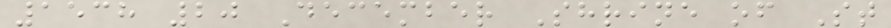1538 20 December Shrine of St
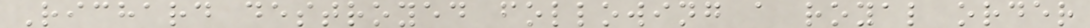Richard destroyed following a royal order
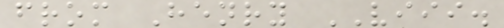from Henry VIII.
